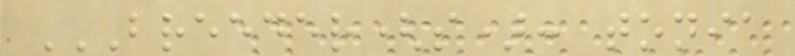BREEDER(S): TONIA
